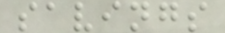savings
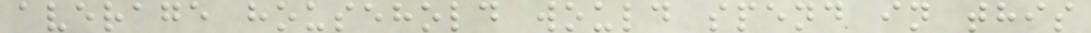average household would spend in this
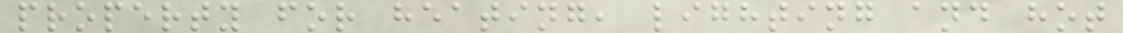property for heating, lighting and hot
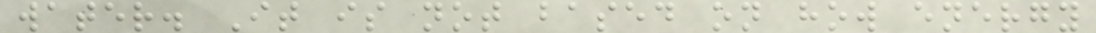water. It is not based on how energy
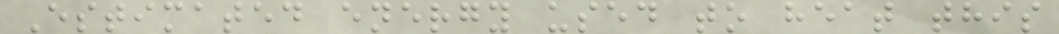Estimated energy used to heat this
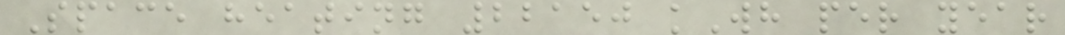Space heating 22150 kWh per year
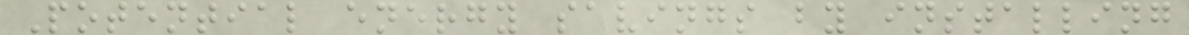Potential energy savings by installing
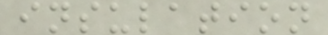insulation
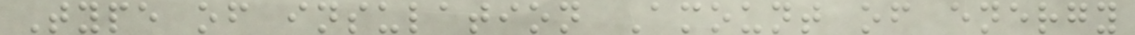Type of insulation Amount of energy
